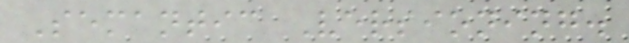Semantic Versioning.
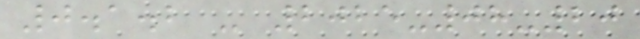0.1.2 - 2025-08-20
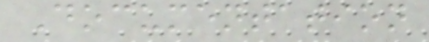Documentation
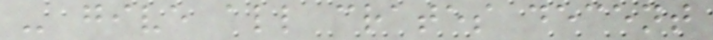- give all crates decent
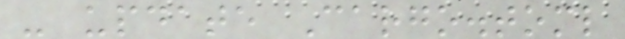- update Cargo.toml
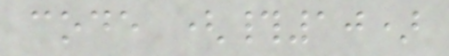code (#10)
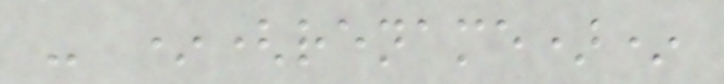- *(rename)*
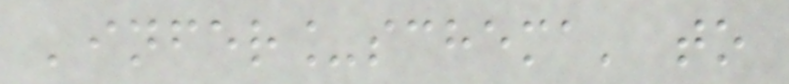'infer_schema' to
